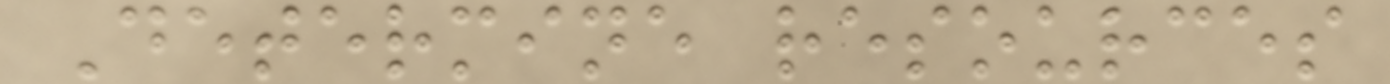Determine resources
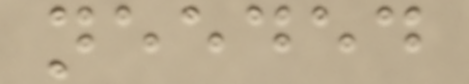needed
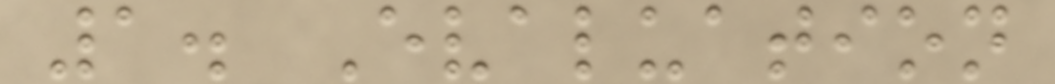1. Evaluation
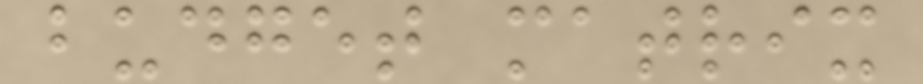budget matrix
